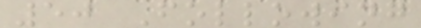50 Following
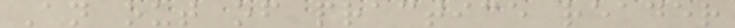An out of practice reader
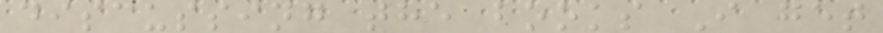discussing the books I get
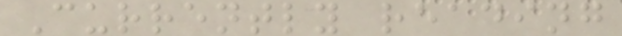Currently reading
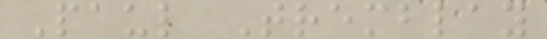Paul Tremblay
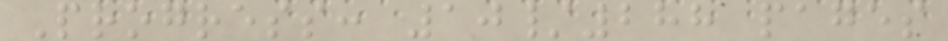Progress: 10/288 pages
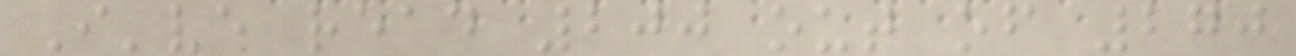I've read 200 out of 270
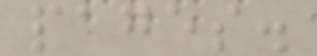pages.
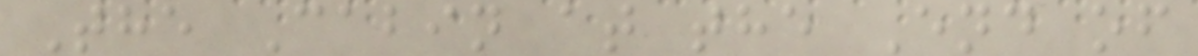The Cabin at the End of
